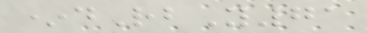*dRbY71
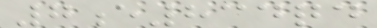7e834qd
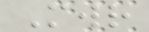Mwr
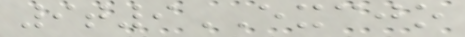9t9EXCJO
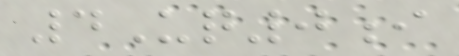4Uq0i
